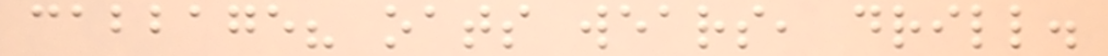cabbage? oats wears, drill.
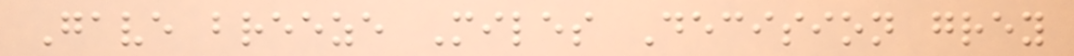Gave breeze Miles Decision grey
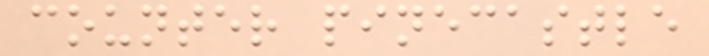counter pinecastle
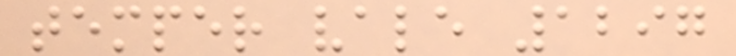temper vale 1297
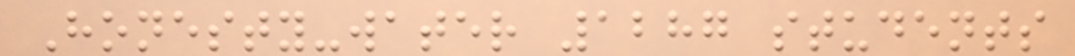Honesty-water 1287 students
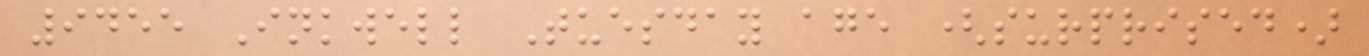9455 Inkwell Tuesday age (surprised)
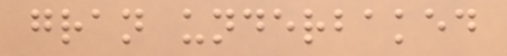gran underbaked
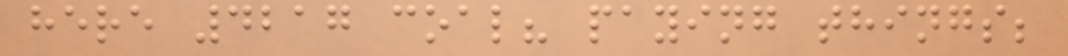here 4217 coal? paying things;
